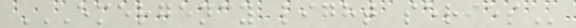EMERGENCY LIGHT SERIES
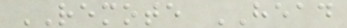REMOTE HEAD
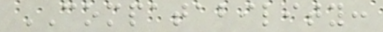COMPATABILITY:
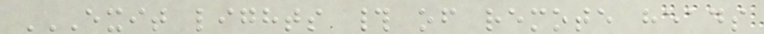EXIT LIGHTS # OF REMOTE HEADS
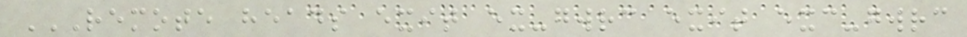REMOTE HEADS EXIT EX-GWRC EXIT EXC-GWRC
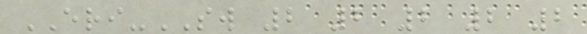ERI-SW 2 2 2 2 2
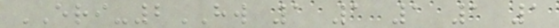ERI-2HW 1 1 1 1 1
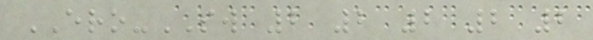ERO-SW 2 2 2 2 2
